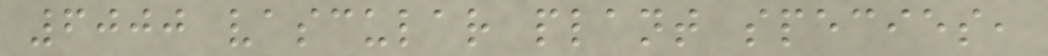6000 vascular plant species,
